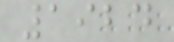1924
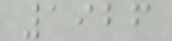1926
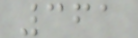361
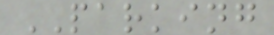PARKING
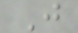J
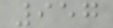957
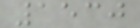1530
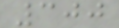300
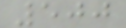500
